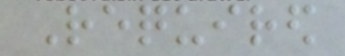Required
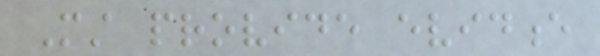Must provide evidence
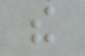the
